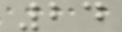24
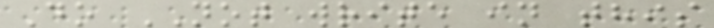Do NOT write in this
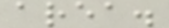area.
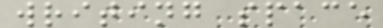writing space
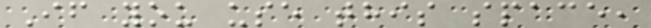If you use this space,
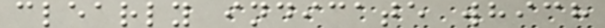clearly indicate which
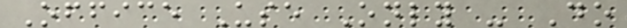Office Use Only - Do
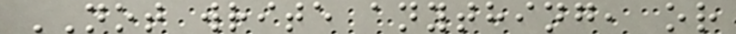NOT write anything, or
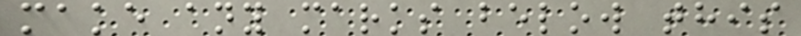make any marks below this
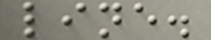line.
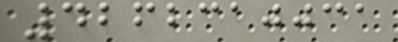4262310031
